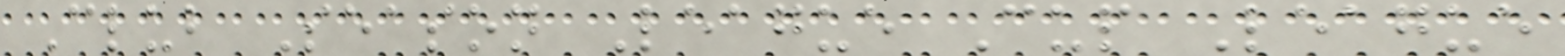Club Season League Cup League
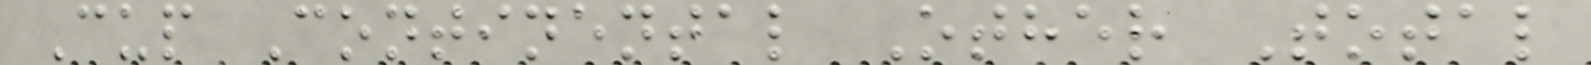Cup Continental Other Total
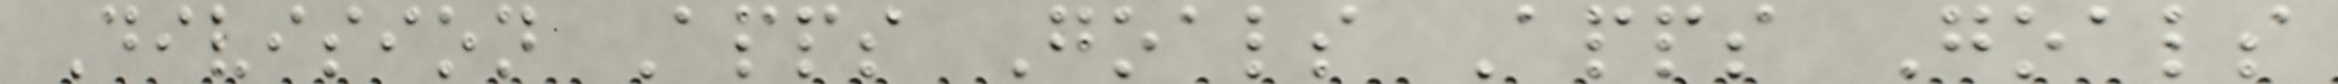Division Apps Goals Apps Goals
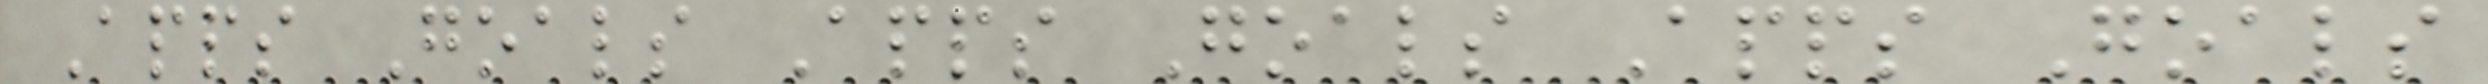Apps Goals Apps Goals Apps Goals
